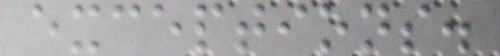exceptions.
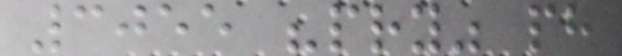3055 "pry" ph
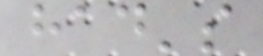had's
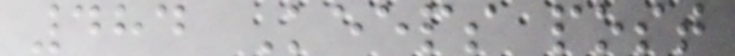484 Keeps post
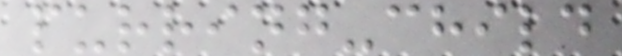purring-child
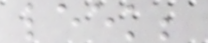leek;
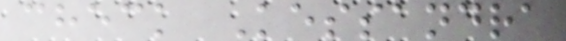check Kessandra
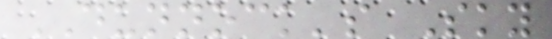DUNNOCK's Sky
